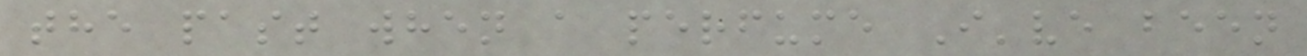the past when a perfume I've been
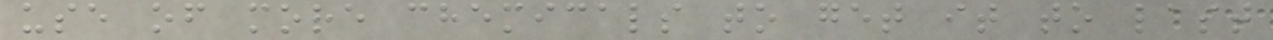use of more chemicals to get it to last
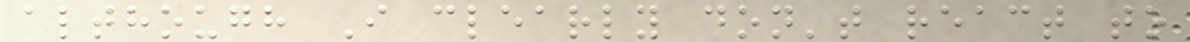although I clearly don't react to
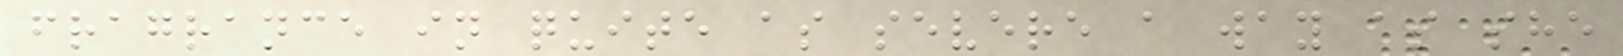fragrance in quite as severe a way as she
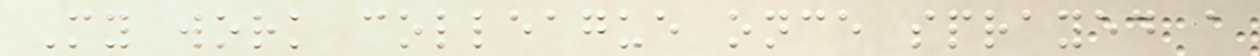My work colleague once sprayed a
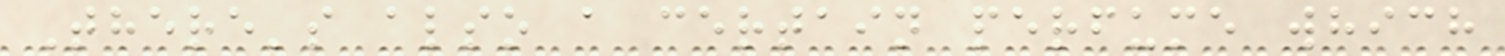There's also a certain perfume which
